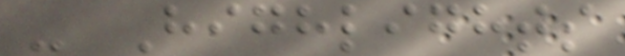- Highlights
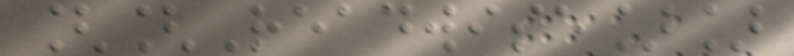[[Readwise]]
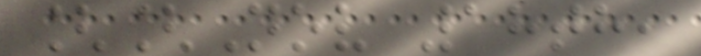[[Nov 18th,
